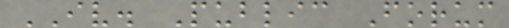IV. Public Forum
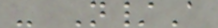- N/A
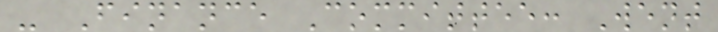- Finance Committee: Went
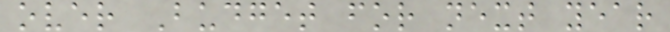over Budget for next year
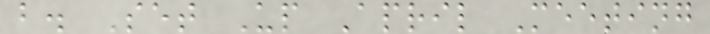b. Set Up April Meeting
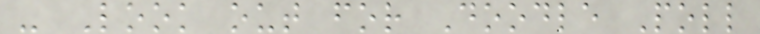- Look out for Doodle Poll
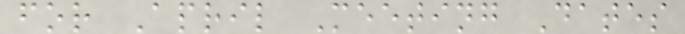for April Meeting Dates
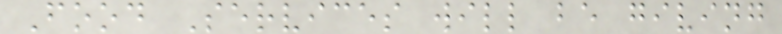Food Services will be giving
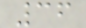36
